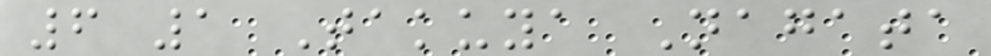6 1 Takuya Nagata
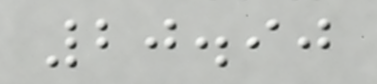20.90
